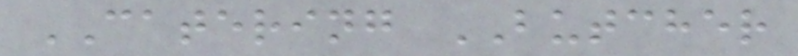CATERING BUTCHER
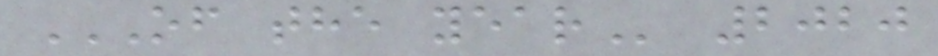OF THE YEAR 2020
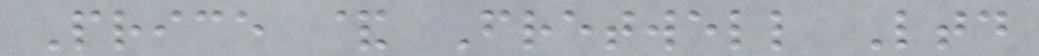Price & Fretwell Ltd
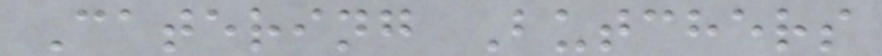Catering Butchers
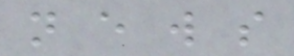n e w s
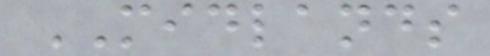MIDLANDS
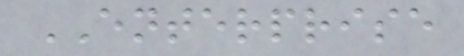ENTERPRISE
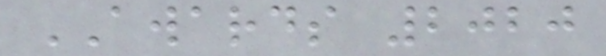AWARDS 2020
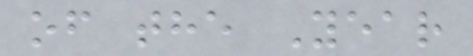of the Year
